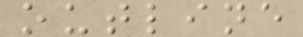outline
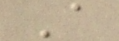A
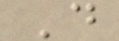D
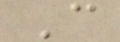C
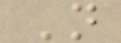N
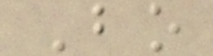Bo
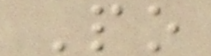Po
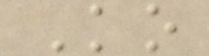Ko
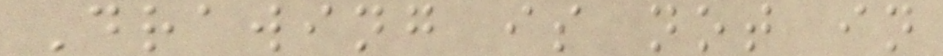Drawing is not in
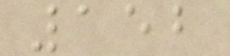152
